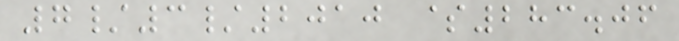7/3/2010 $283.06
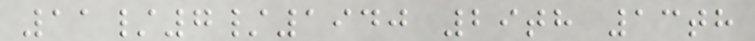11/7/1940 29th 13th
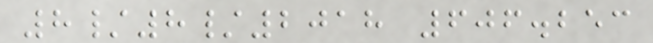8/8/2018 606.253
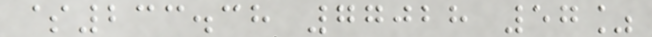$233.38 77028 57%
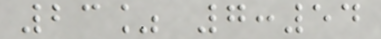23% 7:54
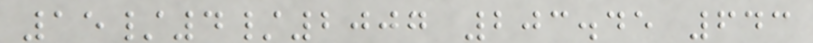15/4/2007 203.45 643
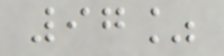97%
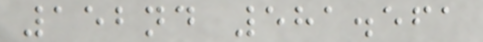152nd 581.561
